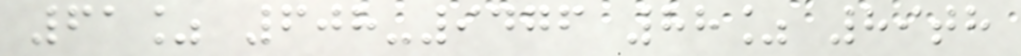61% 608-9476 88% 89th
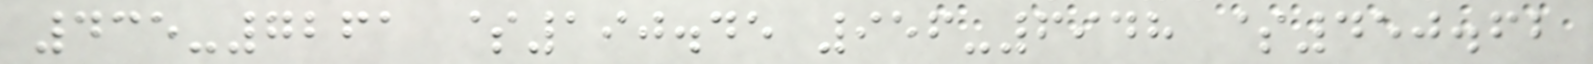435-7261 $190.45 956-6948 $450.62
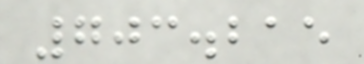703.215
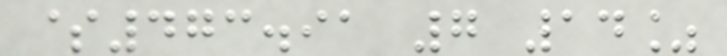$473.91 7 14%
